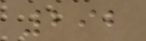292
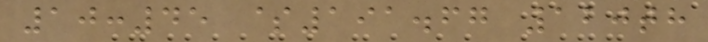10:45 $191.67 120th
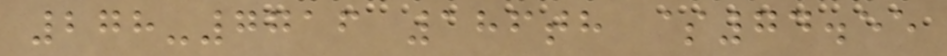278-7716 186th $74.55
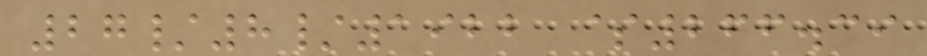27/8/1922 $266.39
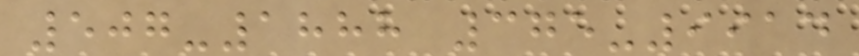507-1888 375-9914
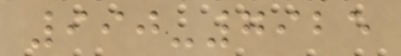990-7925
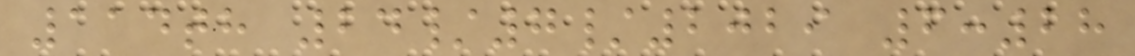114th 24/7/2029 6:28
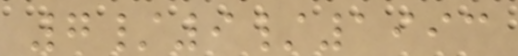7/9/1993
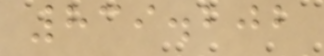839.202
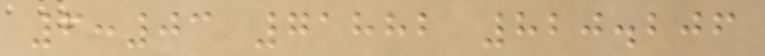6:03 71882 820.206
